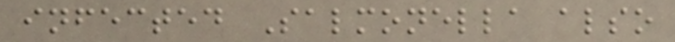infected Salmonella also
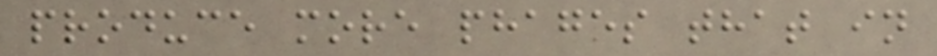produce more phages that in
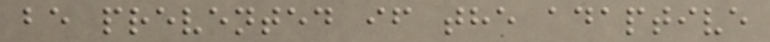be prevented if the adaptive
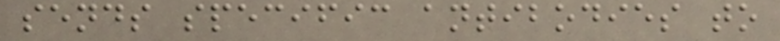sends specific antibodies to
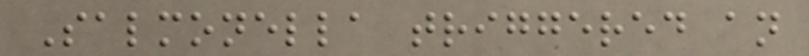Salmonella triggered an
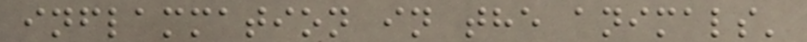inflammation in the animals'
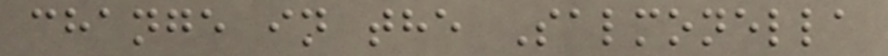change in the Salmonella
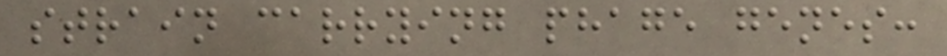strain carrying phage genes:
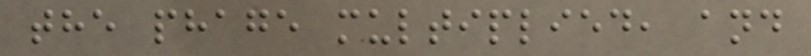the phage multiplied, and
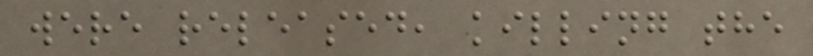were released, killing the
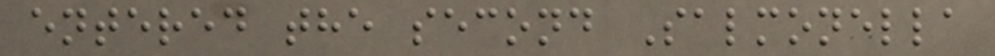entered the second Salmonella
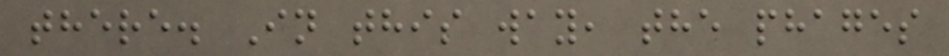there. In this way, the phages
